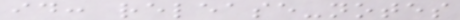id: release-notes
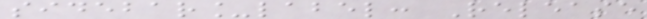sidebar_label: Release
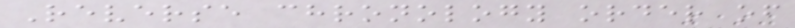Reverse chronology order of
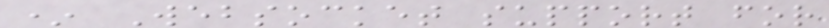* Websocket support for
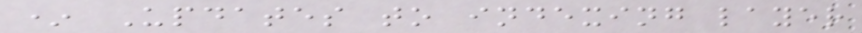* Updates to indexing layer
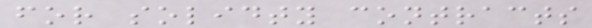for solidty contracts
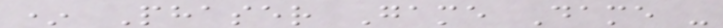* Phaser Game Dame -
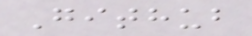Github
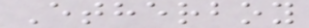Etherboy
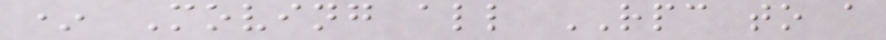* Moving all RPC to a
